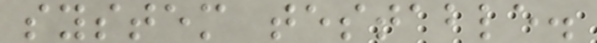system testable.
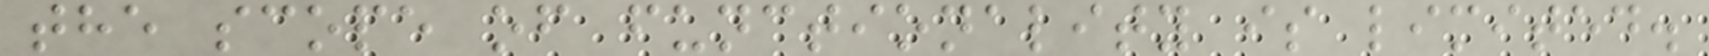the scope of functionality is limited.
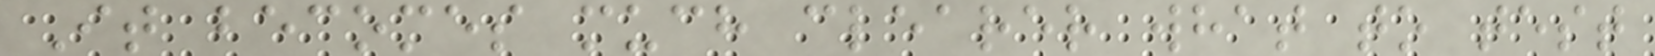It becomes much clearer what to test
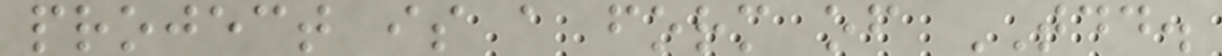project is a form of TDD.
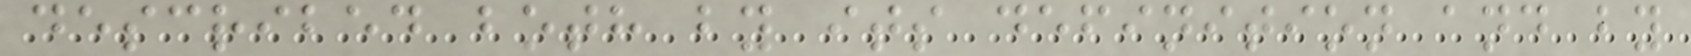described both by its definition and by
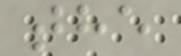the
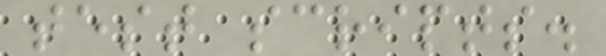test scripts.
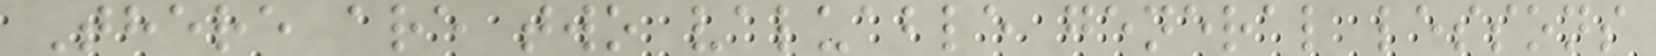There are two valuable general lessons
